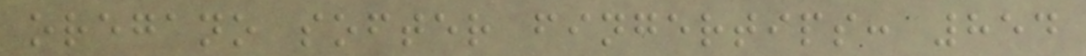oregano softer fingertips: 854
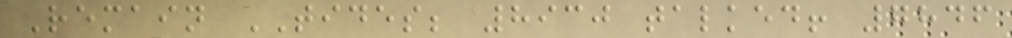Remain TIDES; 8930 talked! 7846
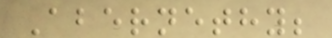Abernethy;
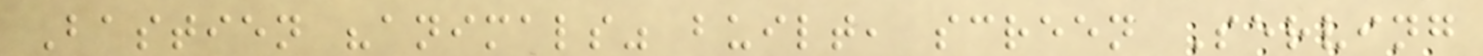Bastien "animals" built, screen Serving
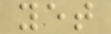yet
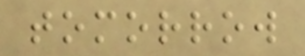tomorrow
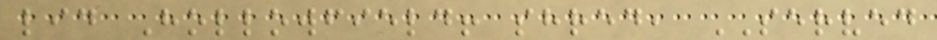lid Hollowfield! shred, SERVED
